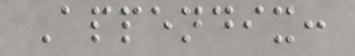Appendix:
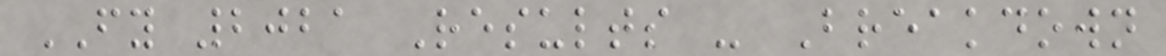FY 2021 Results - Breakdown
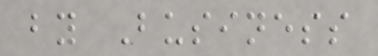by Business
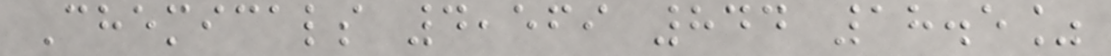Chemicals 4,569 844 18.5%
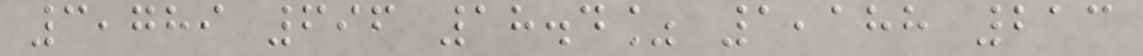3,789 696 18.4% 1,188 213
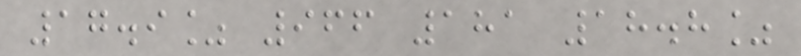17.9% 966 181 18.8%
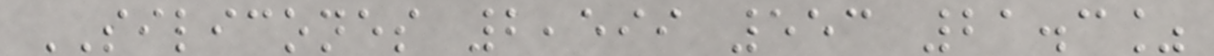SILICONES 2,599 553 21.3%
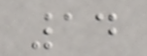14
